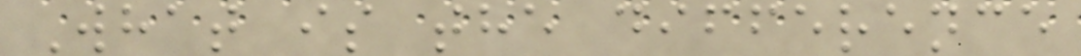What is the difference
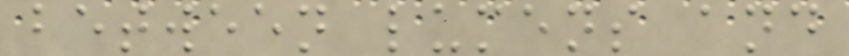between lumens and
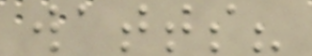watts?
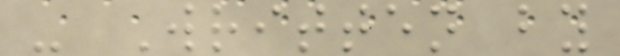- Written by
